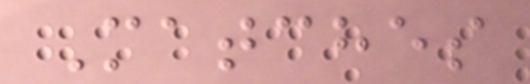Matches
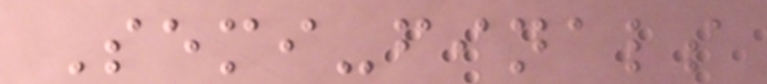Semi-finals
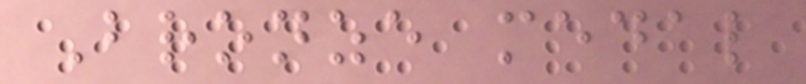Bronze medal
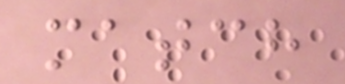match
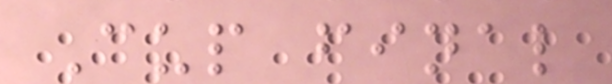Cup final
